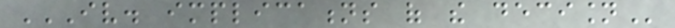IV. IMPLICATIONS OF THE DECISION
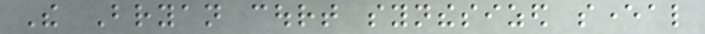The Bryan court synthesized several
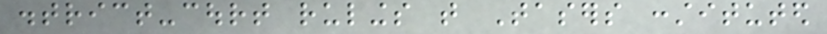district-court rulings that Tasers constituted
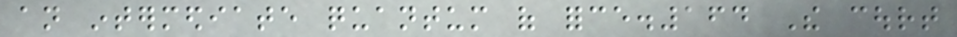an intermediate quantum of force.164 The court
